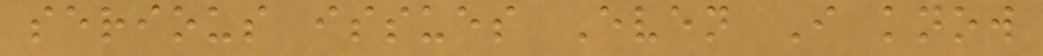serious issues Even I know
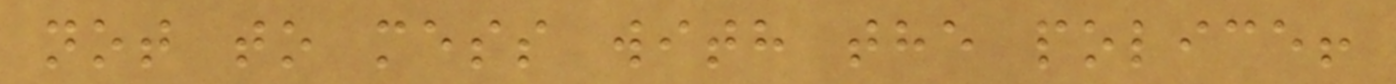not to mess with the police!
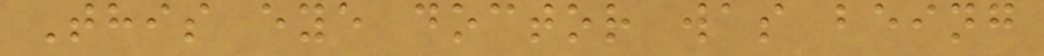This eye doctor was being
